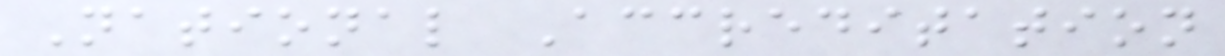National Accreditation
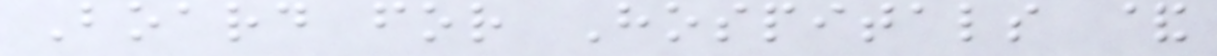Board for Hospitals &
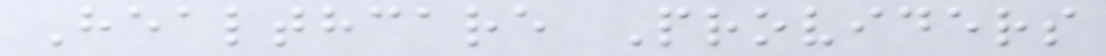Healthcare Providers
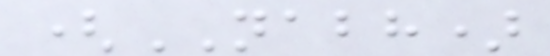(NABH)
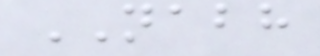NABH
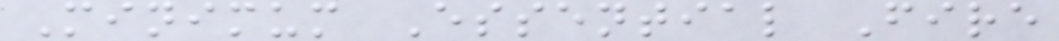Minimum Essential Fire
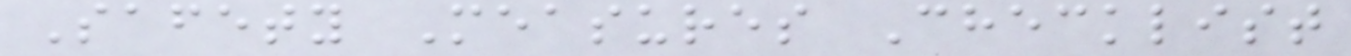Safety Measures Checklist
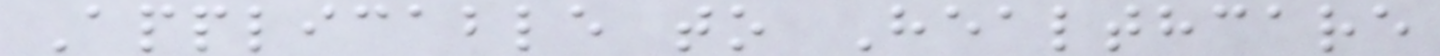Applicable to Healthcare
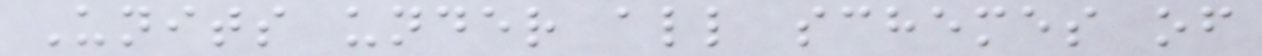Units under all schemes of
